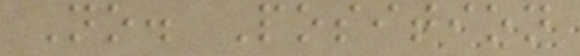No. Position
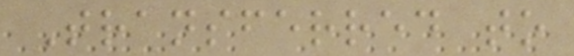Transferred to
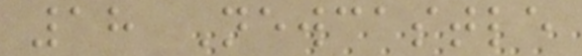18 Newcastle
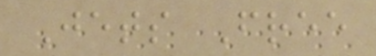Jets Free
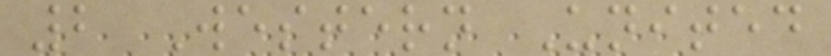2 Western United
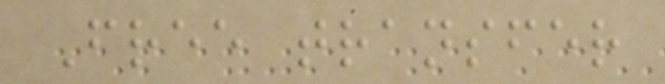Free transfer
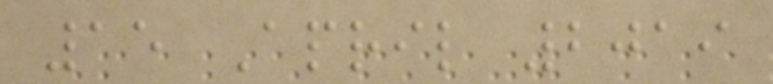15 April 2019
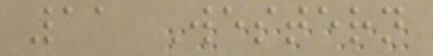11 Western
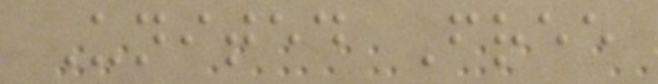United Free
